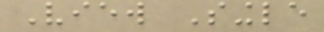View Single
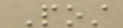Post
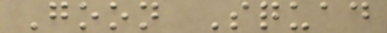Goon Squad
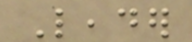Leader
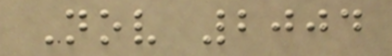Nov 2004
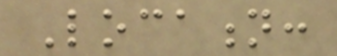Location:
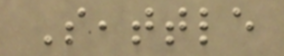Seattle
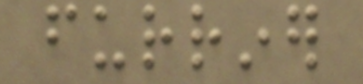furriner
